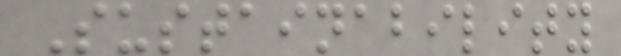Sustainability
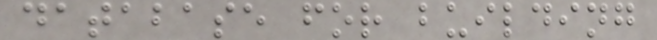database for building
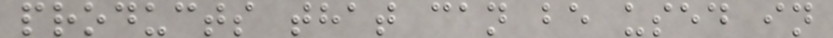products that can be used in
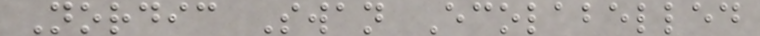Nordic Swan Ecolabelled
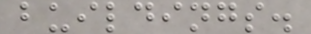buildings.
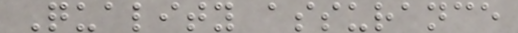Quality assurance
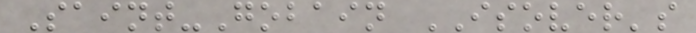Saint-Gobain ISOVER's
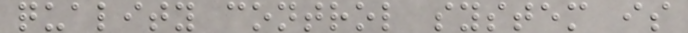quality control system is
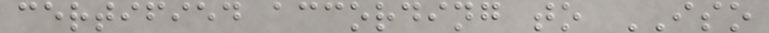certified according to ISO
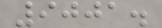9001.
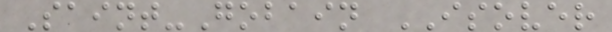Saint-Gobain ISOVER
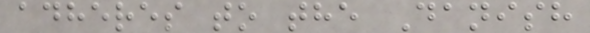adheres to the Danish
